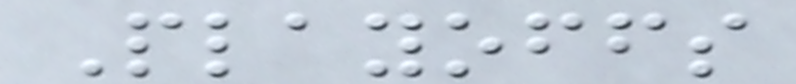Playoffs
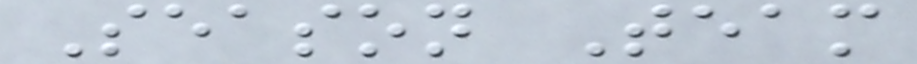Season Team
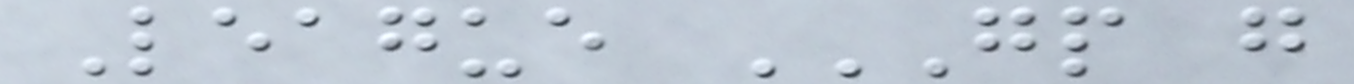League GP G
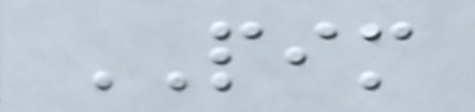PIM
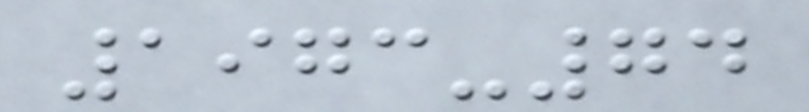1973-74
